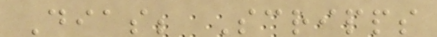Dias; Scripps
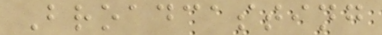Broadcasting
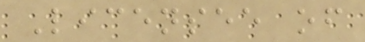Licensee of
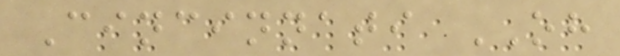Cincinnati OH
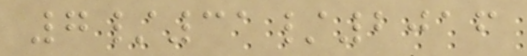7/31/2016
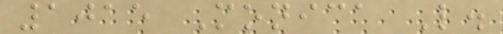1015 Monica L.
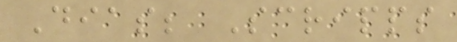Dias; Scripps
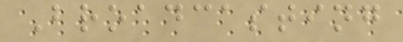Broadcasting
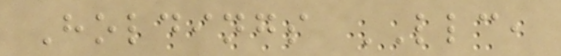Holdings LLC,
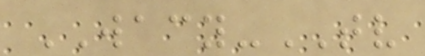WACY-TV
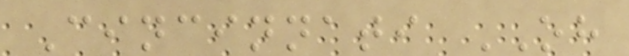Cincinnati OH
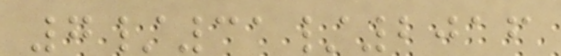7/31/2016
